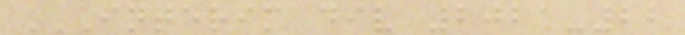INTERIM DIV 2021-22
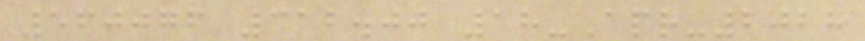560076 312.00 18-Apr-2028
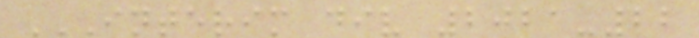INTERIM DIV 2021-22
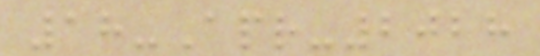18-Apr-2028
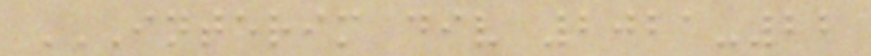INTERIM DIV 2021-22
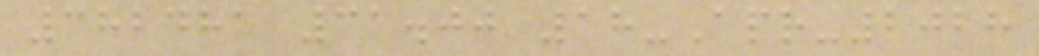382481 31.00 18-Apr-2028
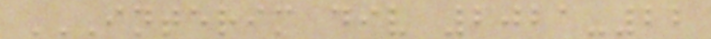INTERIM DIV 2021-22
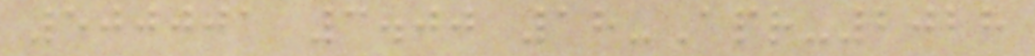500001 3.00 18-Apr-2028
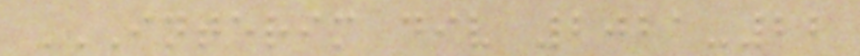INTERIM DIV 2021-22
